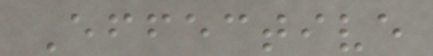Effective
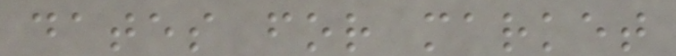dates for market
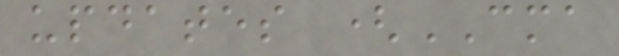updates (CMA
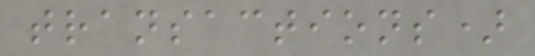transactions)
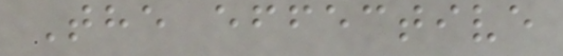The effective
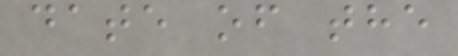date of the
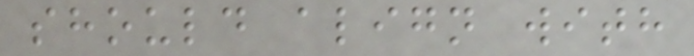should align with
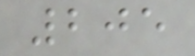205
